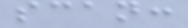scan:
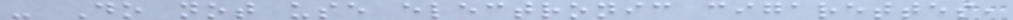- Do not use electronic cigarettes,
